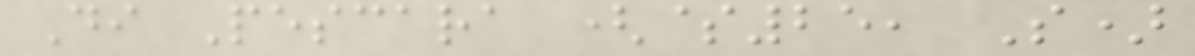Di Pescara ($25, S)
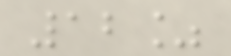12%
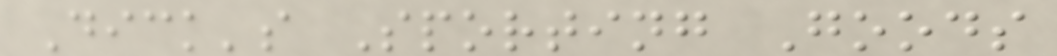Dick's Sporting Goods
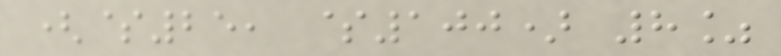($25, $100) 8%
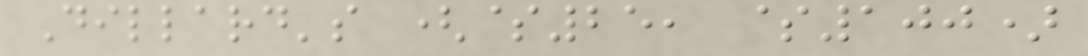Dillard's ($25, $100)
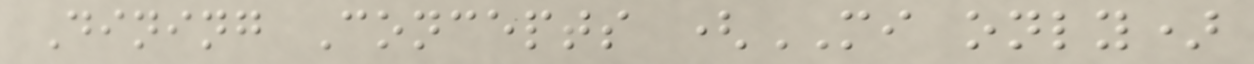Dining Concepts (MI only)
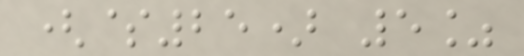($25) 5%
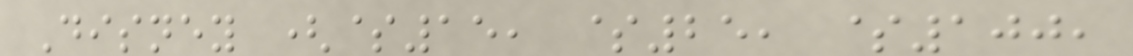Disney ($15, $25, $100,
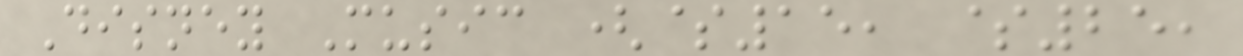Disney Music ($15, $25,
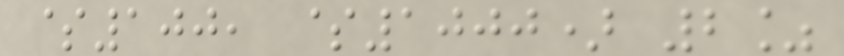$100, $1000) 2%
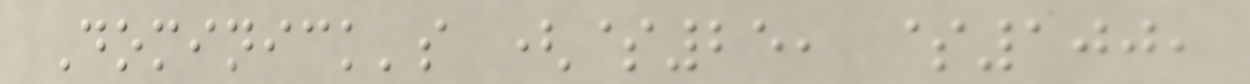Dominick's ($25, $100,
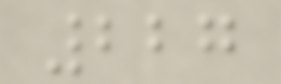227
